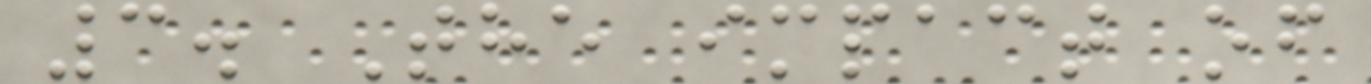3. The impact of
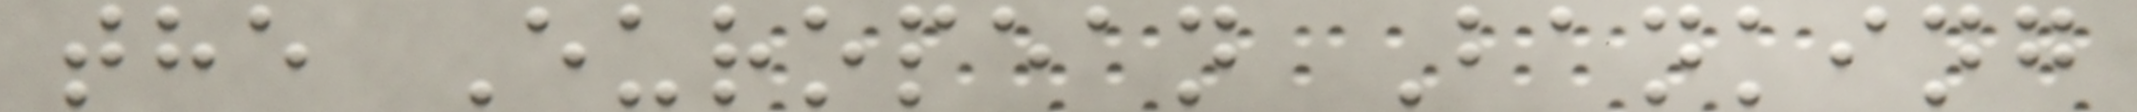the European Banking
